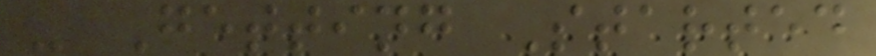- Getting Started
